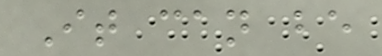It can be
